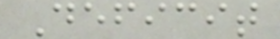Deficit
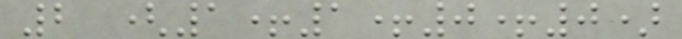2 (1+1+0+0)
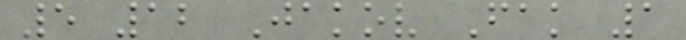5 12 Jakov Fak 1
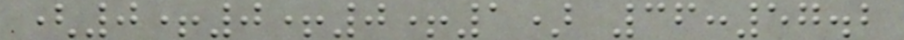(0+0+0+1) 36:57.2
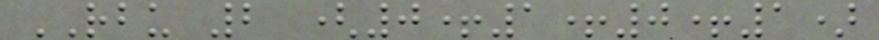RBU 2 (0+1+0+1)
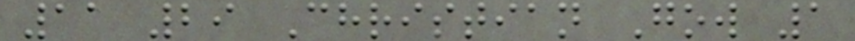11 29 Christian Gow 1
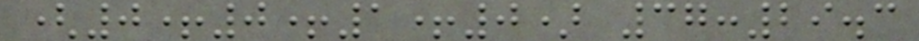(0+0+1+0) 37:29.3
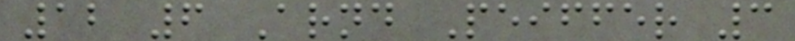12 6 Arnd Peiffer 3
